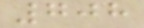708
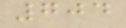704
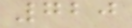720
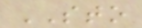STO
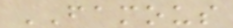FAMOUS
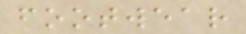footwear
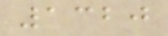1320
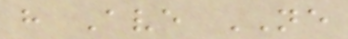h Ave NE
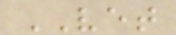VET
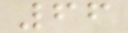66
